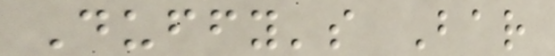Duffy's Bar
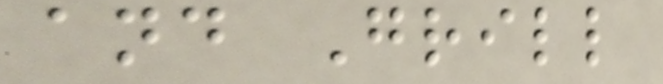and Grill
